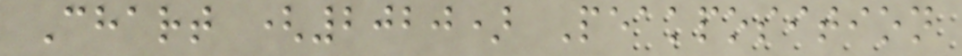Chart (2020) Peakposition
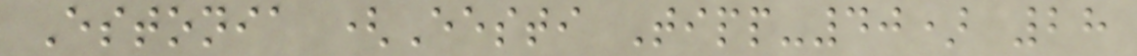Estonia (Eesti Tipp-40) 28
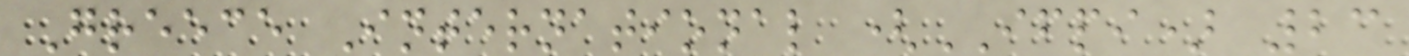Greece International (IFPI) 23
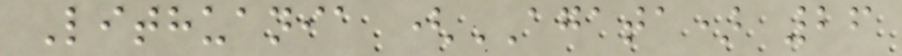Lithuania (AGATA) 26
